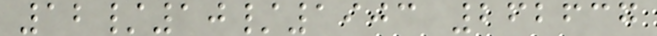12/10/1903 262637
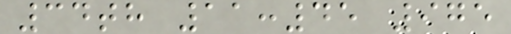34th 11:45 975
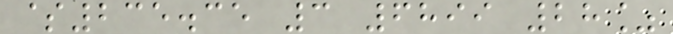$235.35 3 6899 28%
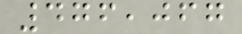476,067
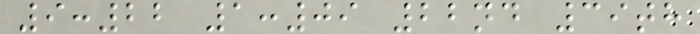9:22 1:09 22nd 39th
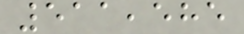511,585
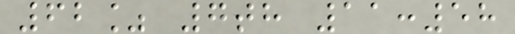62% 7th 11:58
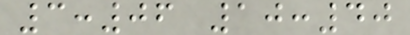3:06 10:40
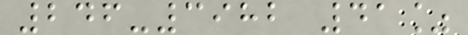246-3982 41%
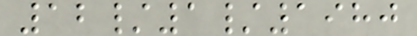12/1/1980
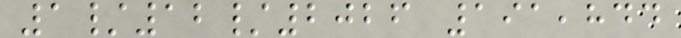1/12/2026 191,844
